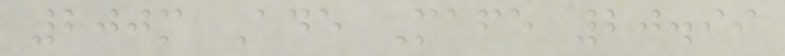200m Ade Mafe 20.99
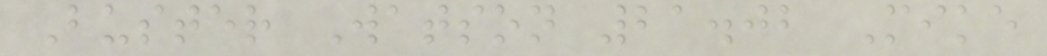Buster Watson 21.02 Mike
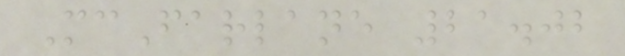McFarlane 21.02
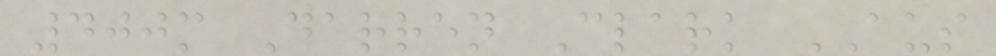400m Darren Clark AUS
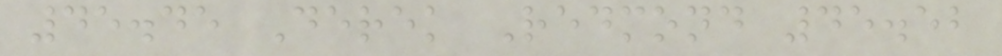45.45 Derek Redmond 45.52
